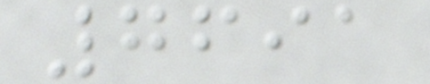7691
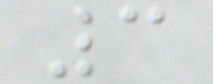3
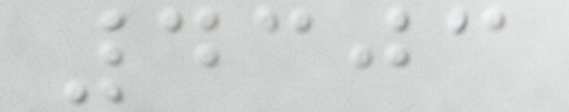4303
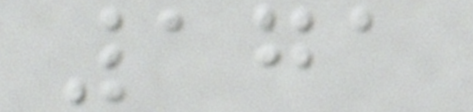171
